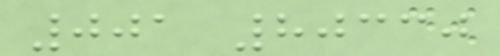001 80330
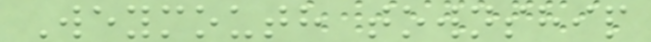Weymouth township
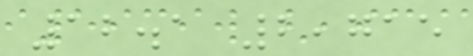12.1 2,715
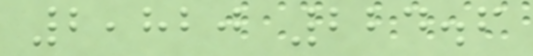2,820 224.6
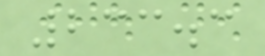233.3
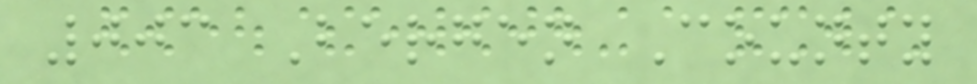003 Bergen County
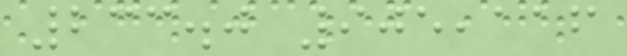233.0 905,116
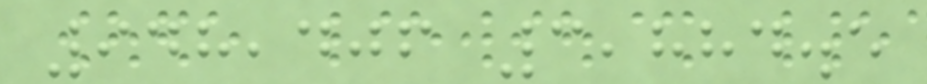948,406 3,884.5
